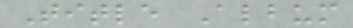Title Album
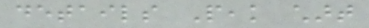details Peak chart
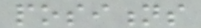positions
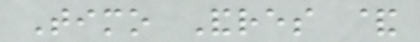Timo Andres &
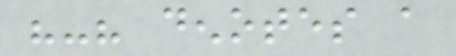"-" denotes a
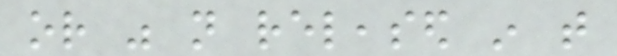or was not released in that
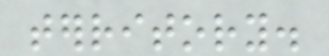territory.
